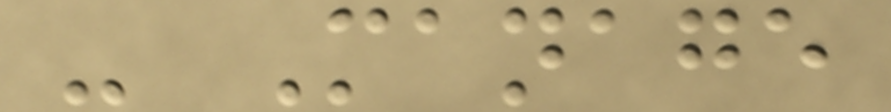- Manage
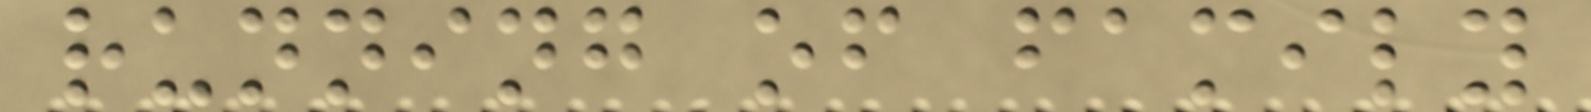running of family
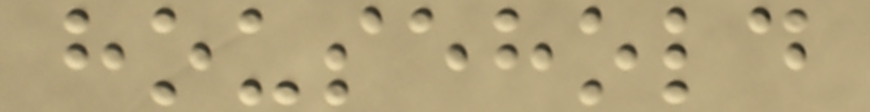household
